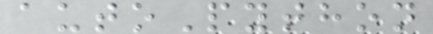autoPython
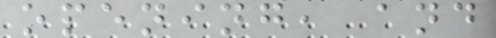opening, and
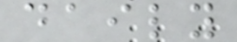daily
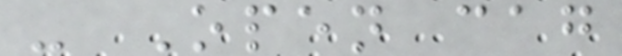- Open cag
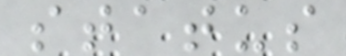status
